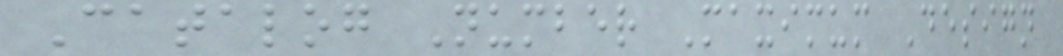Catalog Number Maximum Design
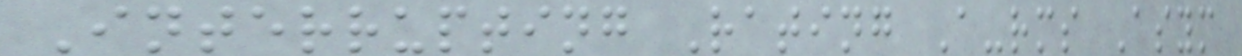Interrupting Rating A-rms Asym
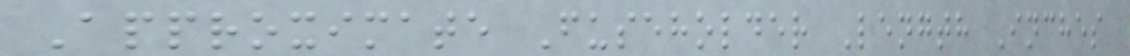Approximate Fuseholder Length Inches
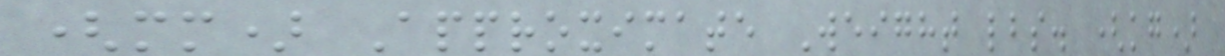(mm) Approximate Weight lbs. (kg)
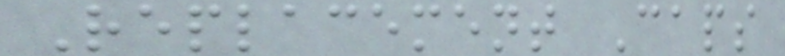Replacement Caps
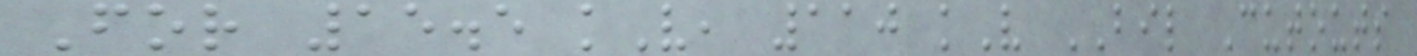For 15.5 kV, 110 kV BIL Cutouts
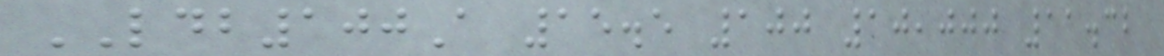LDB100A 15.5 100 10,000 11.32
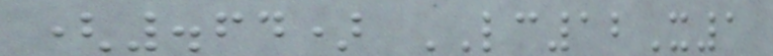(.64) LC12X1
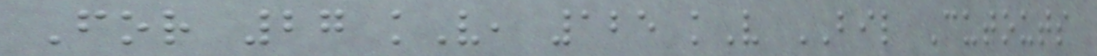For 27 kV, 125 kV BIL Cutouts
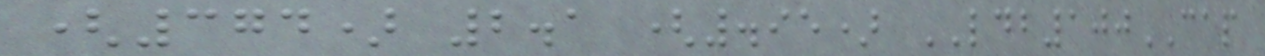(374) 2.1 (.95) LDB100CAP
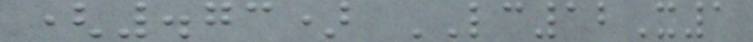(.73) LC12X1
